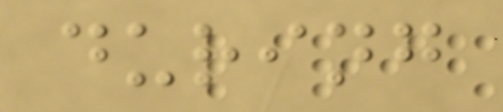during
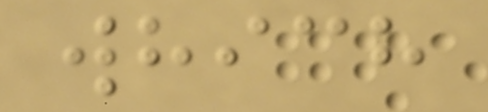which
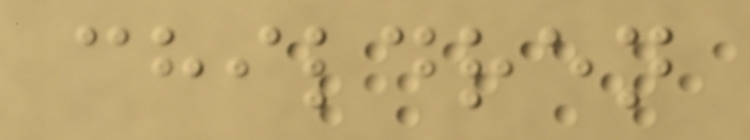children
